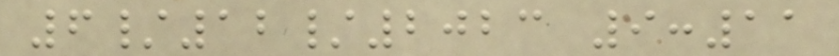6/12/2023 9:11
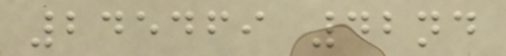245469 42nd
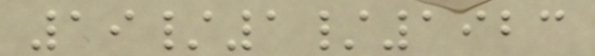19/1/1923
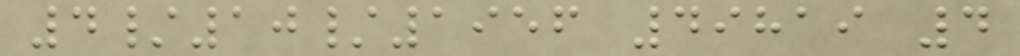4/10/1956 49819 4
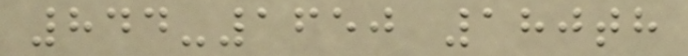844-1650 180th
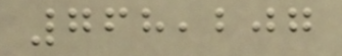768,207
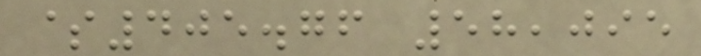$405.76 58,095
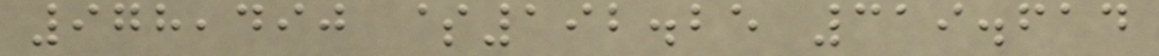978,490 $192.25 319.614
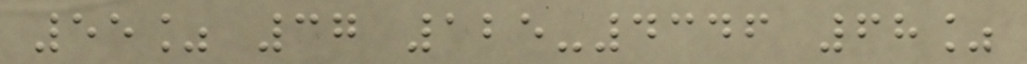55% 37 125-4346 68%
